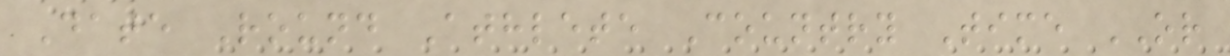Date Round Athlete Country Time OR
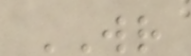WR
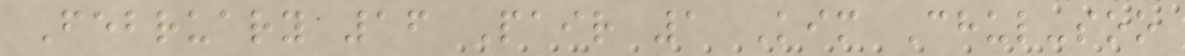February 16 Pair 1 Kim Chul-soo
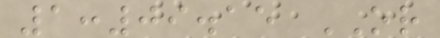1:09.15 OR
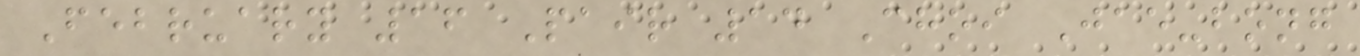February 16 Pair 14 Choi Jae-bong
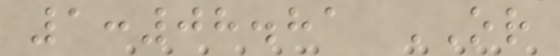1:08.81 OR
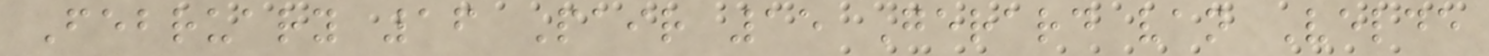February 16 Pair 15 Gerard van Velde
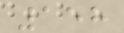158
